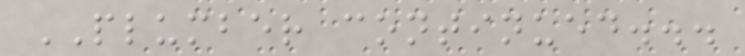PLUMBER continued...
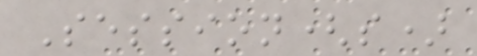Session(s)
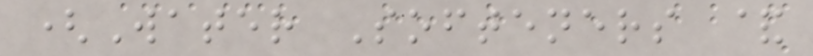(Water Softeners &
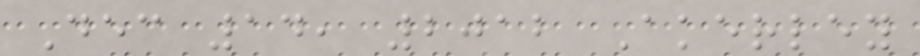Dec 14, 2012 Akerley
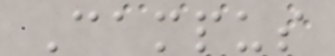Campus
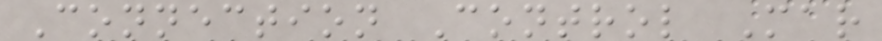Connection Control Mar
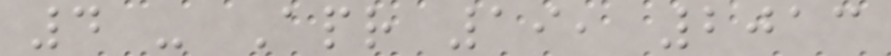4 - Apr 19, 2013
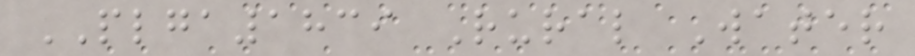PLGA1839 Rural Water
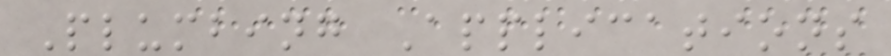Plumbing Applications
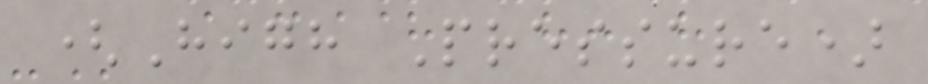(High Pressure)
